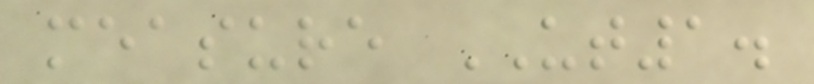measure UT1.
